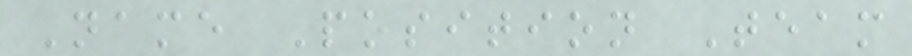Name Position Team
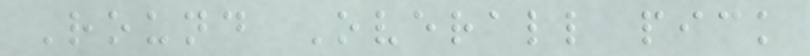Round Overall pick
